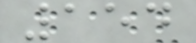154
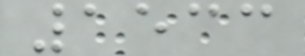1533
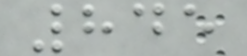845
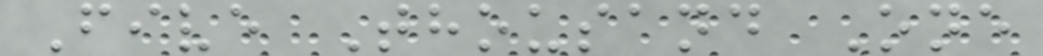Five Thousand One
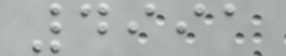4991
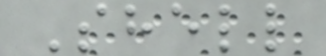Shell
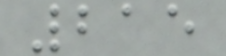215
